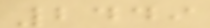2449
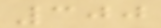300
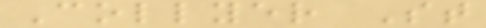Collyer St
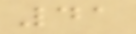41
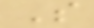S
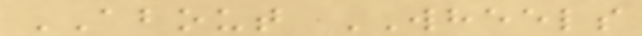ABOUT WHEELS
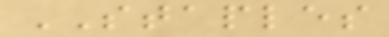STAPLES
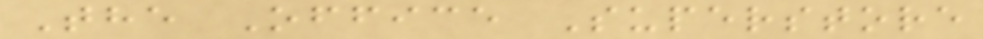The Office Superstore
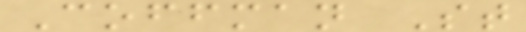Coffman St
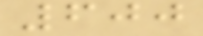600
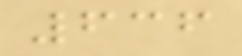636
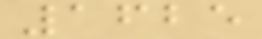1625
